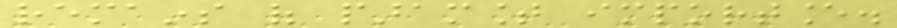remains of paramount importance.
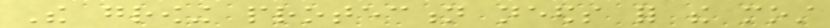The growing protection needs for the most
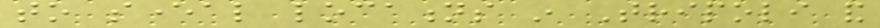to several locations in Tripoli and
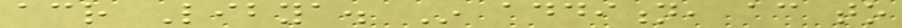across Libya. In addition, according to
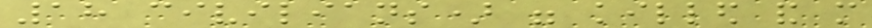18 civilians) were killed and more
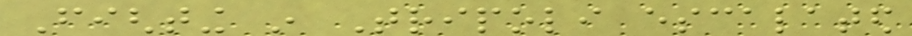Fighting in Tripoli escalated
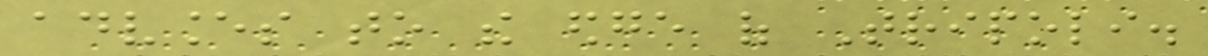advances to the edge of Tripoli.
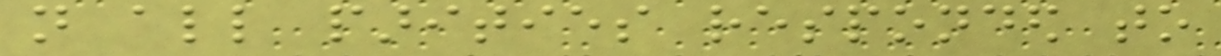not all parities responded to
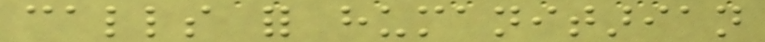calls for humanitarian
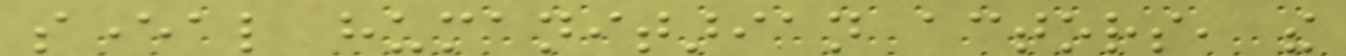several humanitarian actors, the
